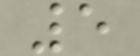5
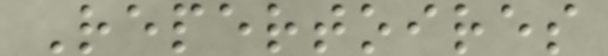Repertoires
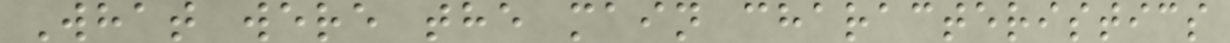What were the main characteristics
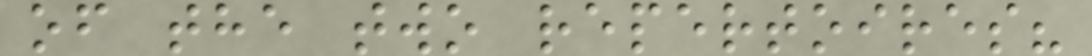of the two repertoires?
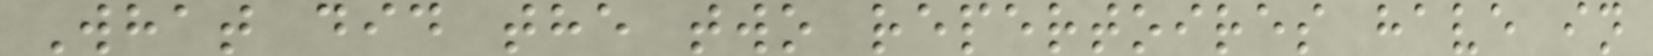What did the two repertoires have in
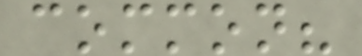common?
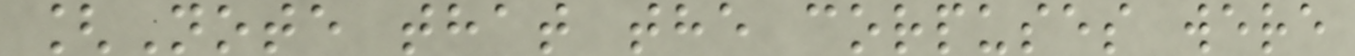[Note that the corpuses were
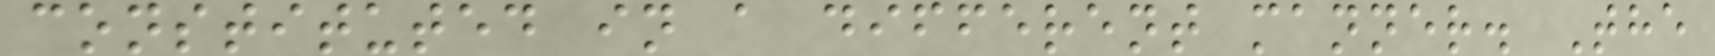constituted in a different manner. The
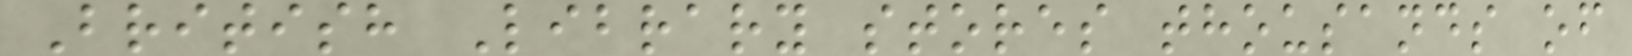British Library stores thousands of
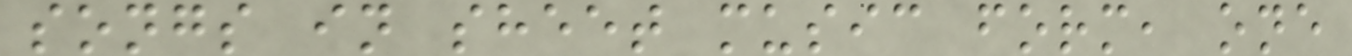songs in sheet music form, one
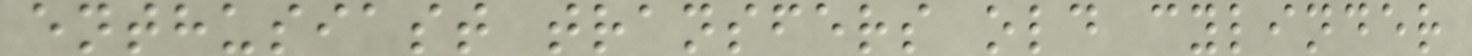enthusiast transfers old cylinder
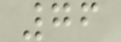76
